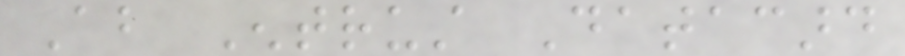About Entrust Datacard
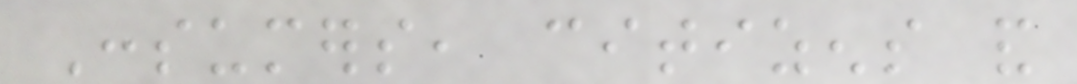Consumers, citizens and
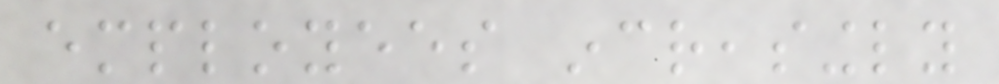employees increasingly
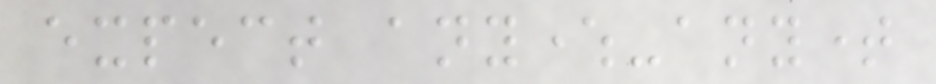expect anywhere-anytime
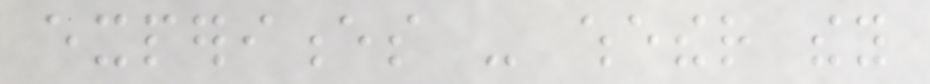experiences - whether they
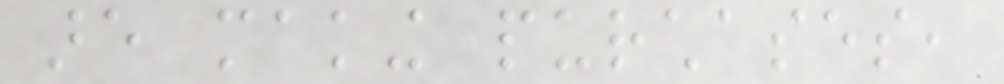are making purchases,
